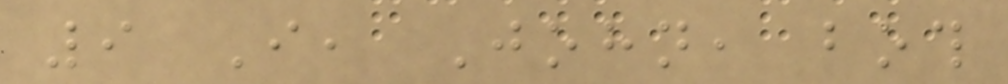9 I, John, both
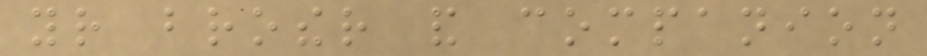your brother and companion
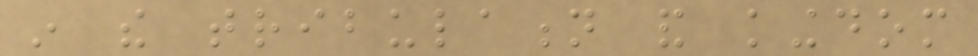in the tribulation and kingdom
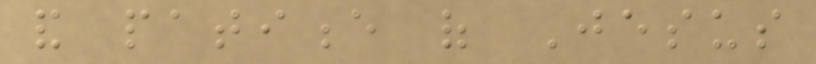and patience of Jesus
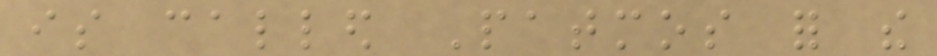is called Patmos for the
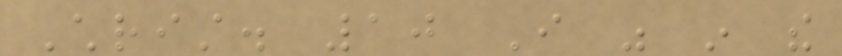Christ. 10 I was in the
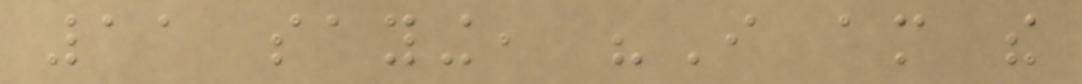11 saying, "I am the
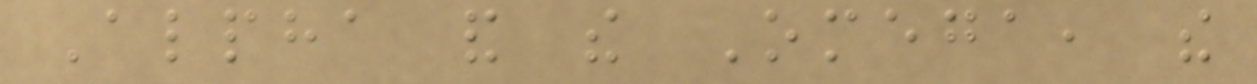Alpha and the Omega, the
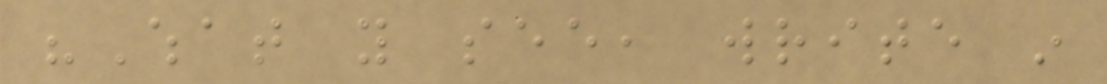"What you see, write in
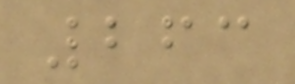263
